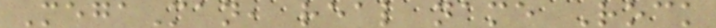MegaMan, real name Rock
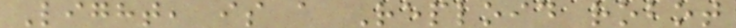Light, is a Reploid robot
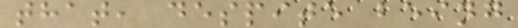that, despite being
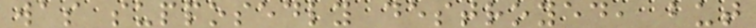was supposedly destroyed, but
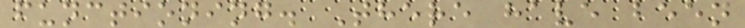functioning. There have been
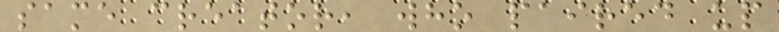same creator, who paired up
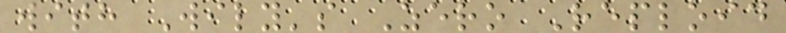with Wily's Zero Reploid
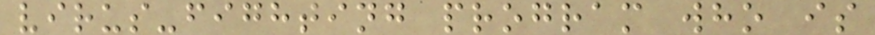virus-fighting program who is
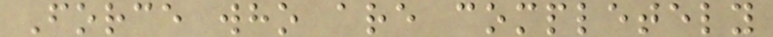Force who are completely
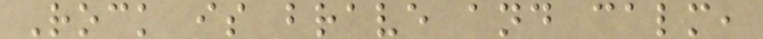Rock is brave and calm,
